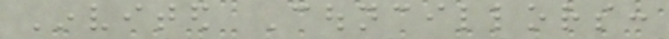Invited Councillors:
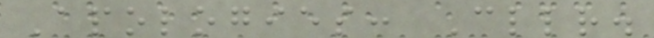Apologies: Cllr.
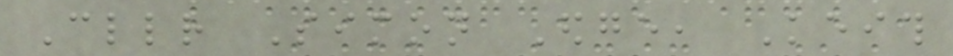Cllr Simon Edge, Keith
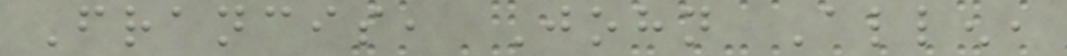Francis, John Allen,
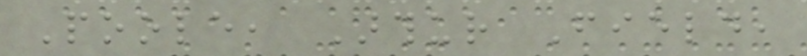Poole, Arthur Field,
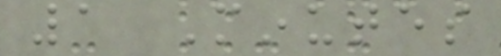1 Minutes
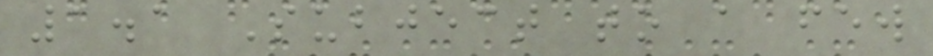1.1 Subject to a few
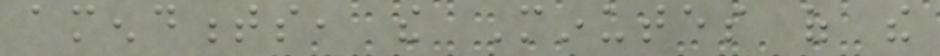amendments, the Minutes of the
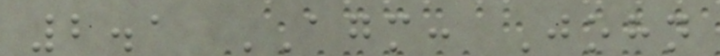2.1 AGM: John
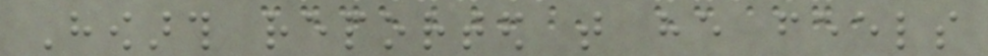Howarth reported that he feels
